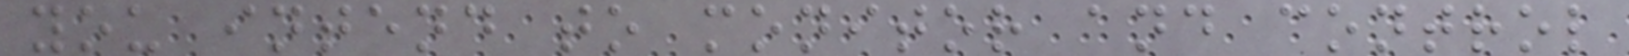you intend to monitor and control
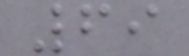69
